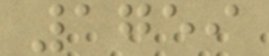1759
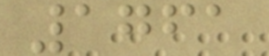1761
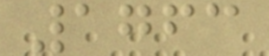1763
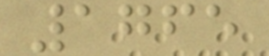1765
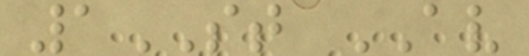1ST AV
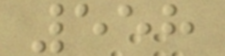558
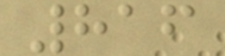816
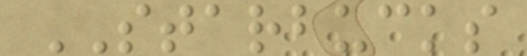STARBUCKS
